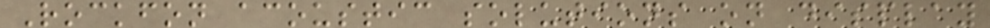Rockfon acoustic solutions on display
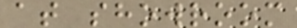at showroom
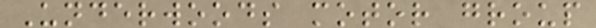Underwoods motor group
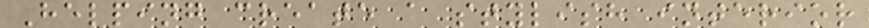Helping create a stylish interior
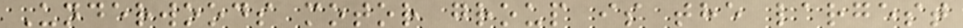Underwoods motor group is the largest
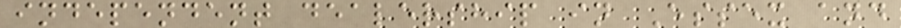independent dealership in Essex and
